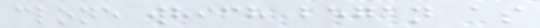clone which began as
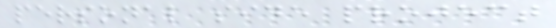personal side project
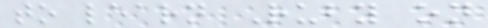to learn Ruby on
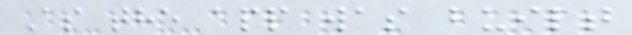As the app was built
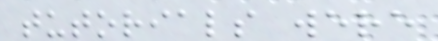tutorials were
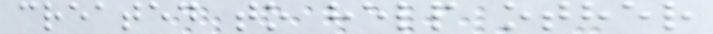created to help other
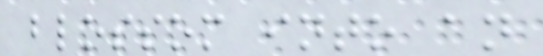blossom into an
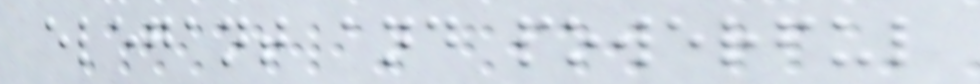elegant and powerful
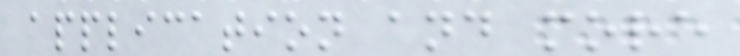application and more
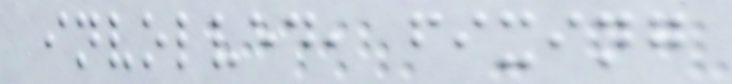involved, fixing
